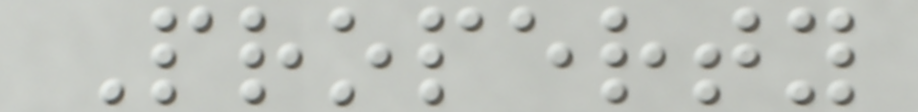Property
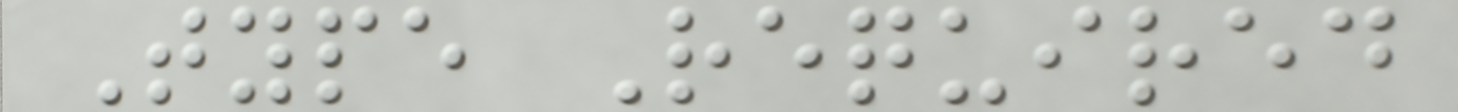Type Required
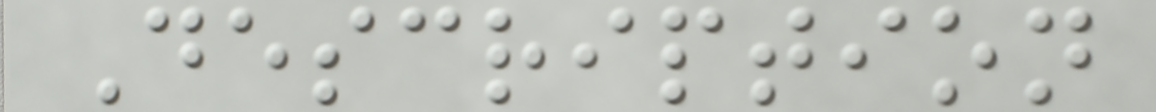Description
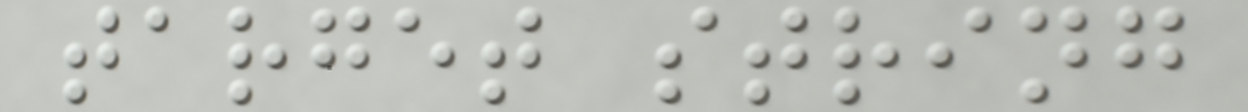target string
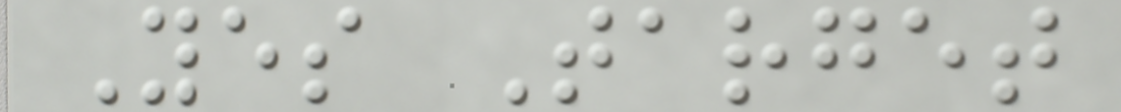Yes Target
